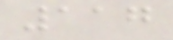117
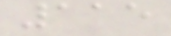115
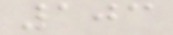103
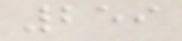259
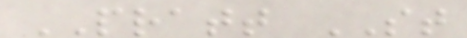PRATT ST
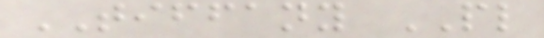TIFFANY PL
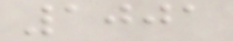1001
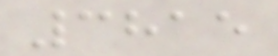3815
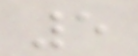5
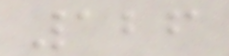126
